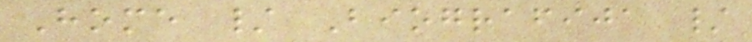Home / Biografija /
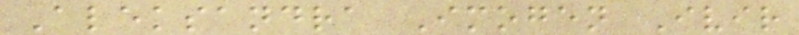Aleksandra Imogen Ivir
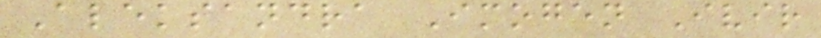Aleksandra Imogen Ivir
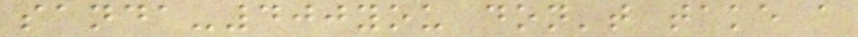sanda-400you don't take a
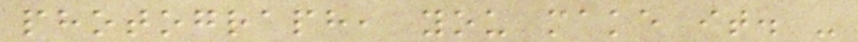photograph, you make it. -
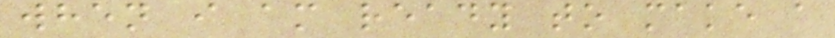when i am ready to make a
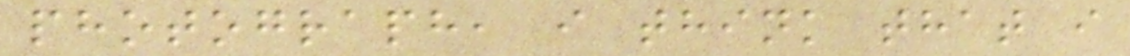photograph, i think that i
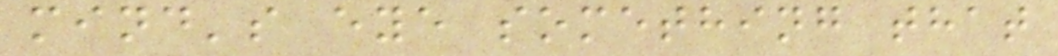mind's eye something that
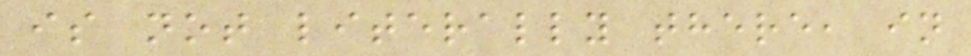is not literally there, in
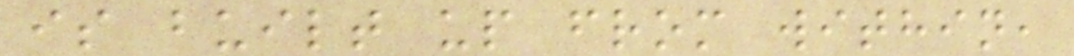is built up from within,
